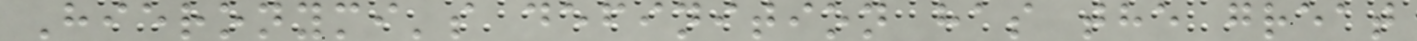Hieronymi's definition has the great
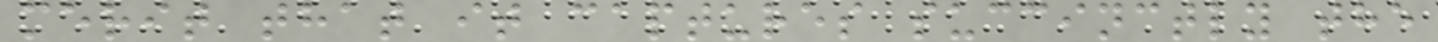merit that it captures succinctly the
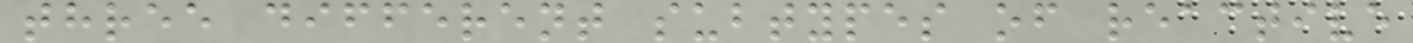three different subtypes of reactive
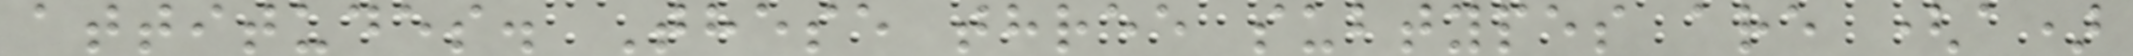attitudes. These three subtypes are (a)
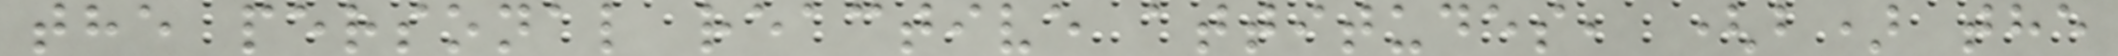the personal reactive attitudes, (b) the
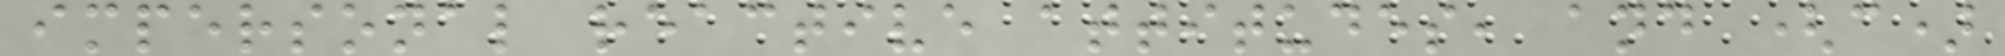impersonal reactive attitudes, and (c)
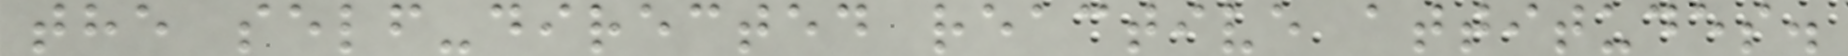the self-directed reactive attitudes.
